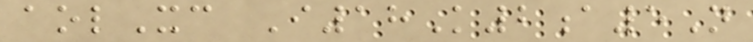aolXc I18K2a5N
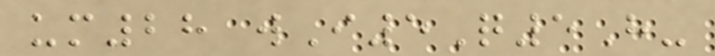um28 wI5Q5H-
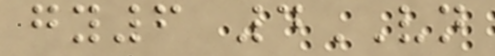gy6 4VN
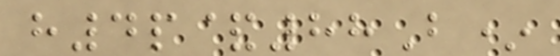h4p&88B*
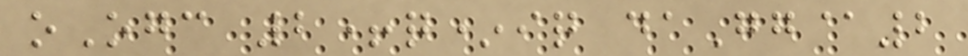oOgc 2+q*iq daGg@2
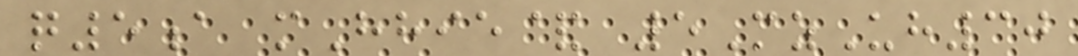q5a mHhie& 5MzUh30
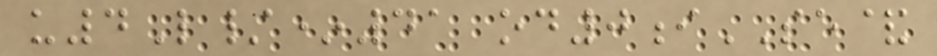u4L/*41 od0iSE&
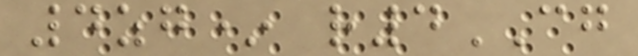4zg* r4CG
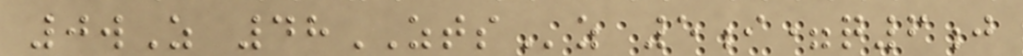0wZ 48ZTSz 5i=q6j
